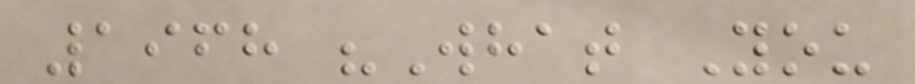1968 "What You
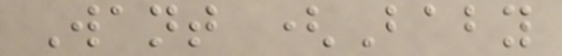Want (Baby
